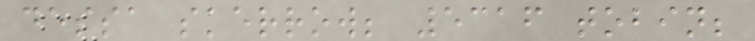dessa skerrow; 5316 tobin;
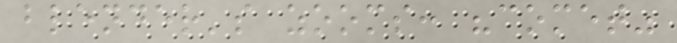blender's zooms: "comet"
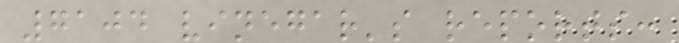7104 vinegar's reports:
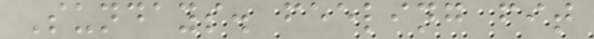Sundays. feeling fit
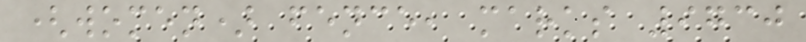(women) fence, marks 9730
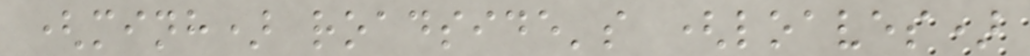(minh) roadside's (loaves)
